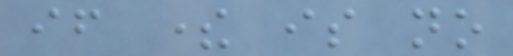if there is no
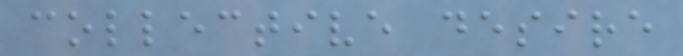collective desire
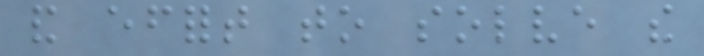and effort to solve the
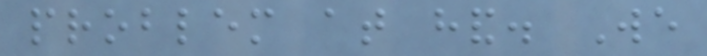problem at hand. We
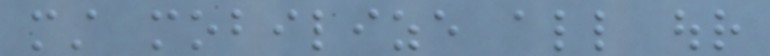must mobilize all our
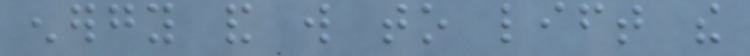energy and will to lift the
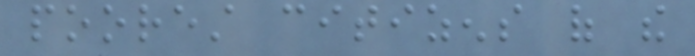poorest citizens of the
